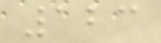123
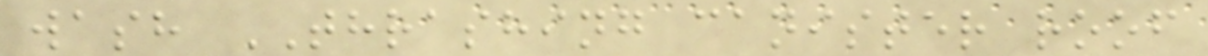wash THRASHING canister roof
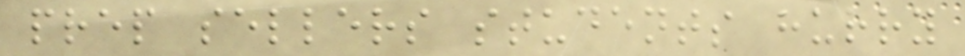prep sellers students hurry
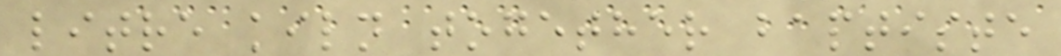litre kiln together baptiste
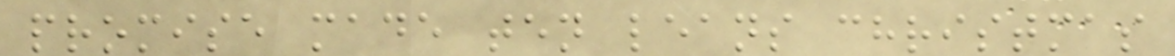promise made ten leans christmas
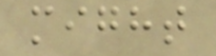might
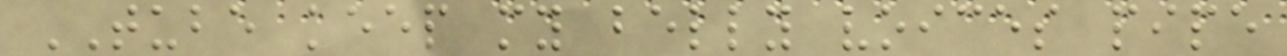TUBE keep my belly voices pipe
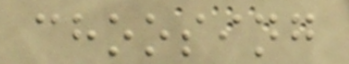choosing
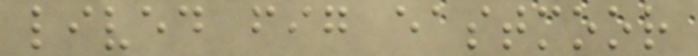lived fig eastmoor
